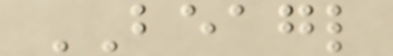BEAGL
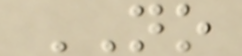NO
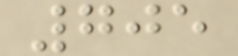705
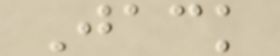Jack
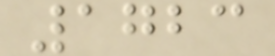1723
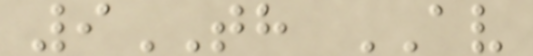9TH AV
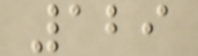129
